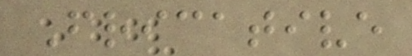Fricative
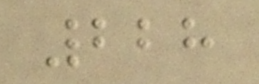228
